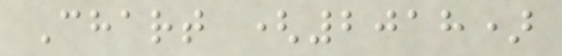Chart (2018)
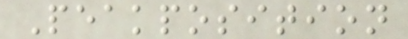Peakposition
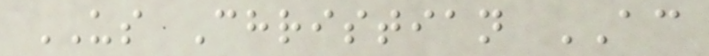US Christian AC
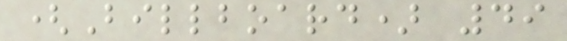(Billboard) 49
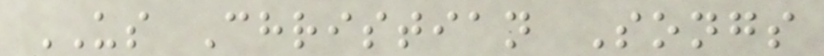US Christian Songs
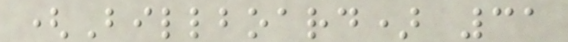(Billboard) 31
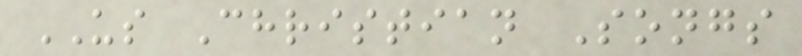US Christian Songs
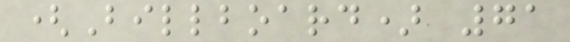(Billboard) 71
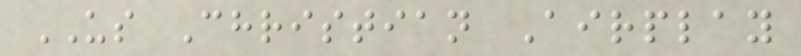US Christian Airplay
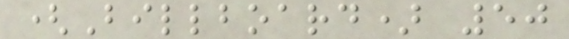(Billboard) 50
